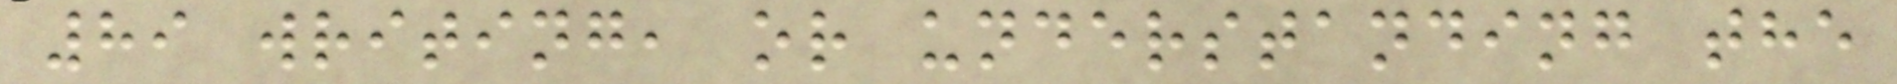89 writing, or understanding the
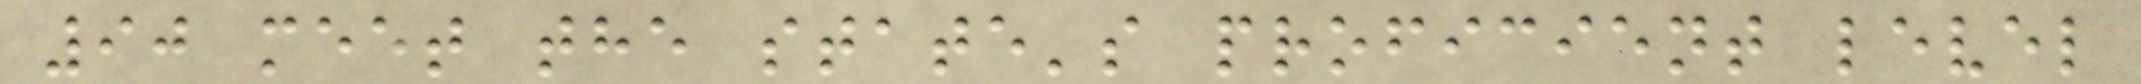90 meet the state's proficient level
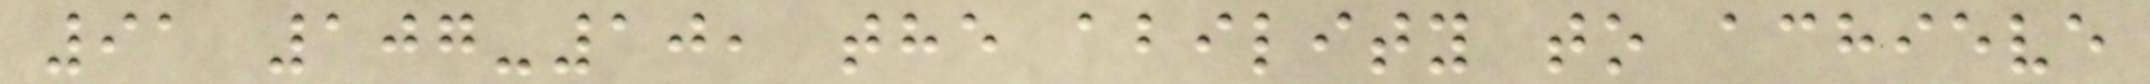91 107-10, the ability to achieve
